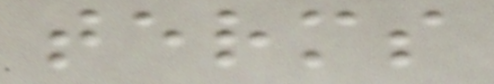terms
